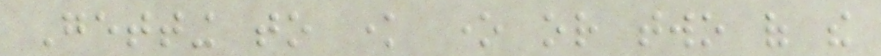Getting to know one or two of the
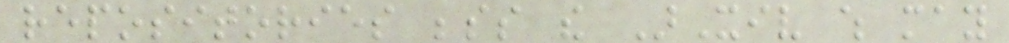repositories besides the ArXiv which may
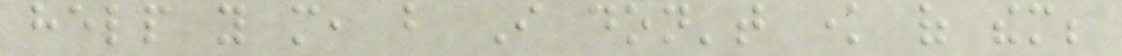help you more, but I don't know of them;
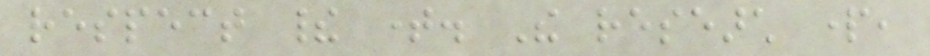respect their time. The research part,
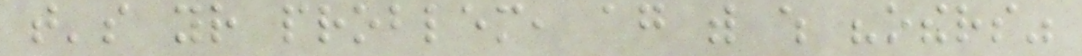that's your problem, again with which "others"
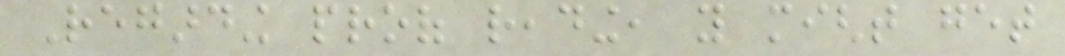Regarding proof reading, you might get
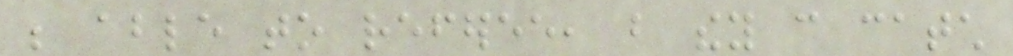be able to referee, but they can catch
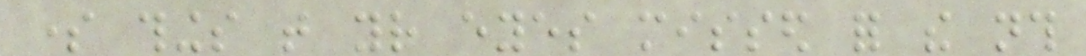some things that your eyes missed for the nth
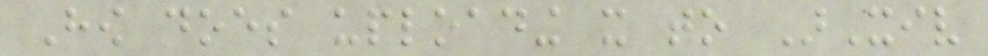How does uploading it to ArXiv
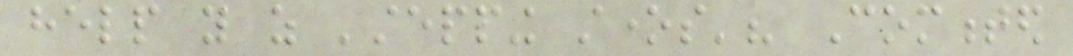help you as 'stepping stones'? Commented
